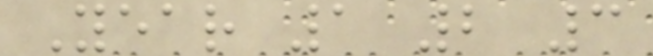Year 1 2 3
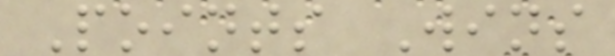Points Wins
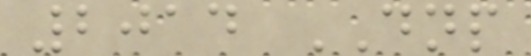2014 DNP
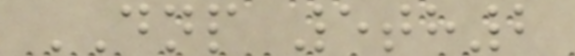DNP 5th2
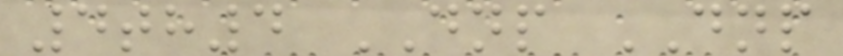4th4 DNP DNP
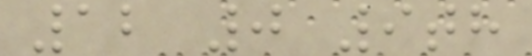12 0 9th
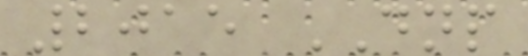2015 DNP
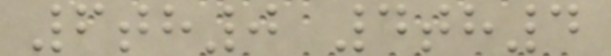6th0 4th4
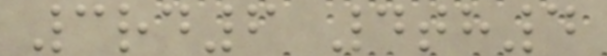3rd6 4th4
